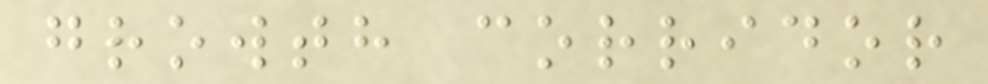growth corridor
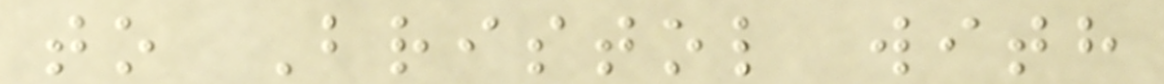to Bristol with
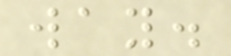way.
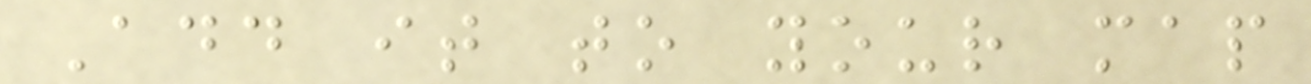Add it to your map
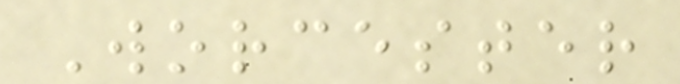Worcester
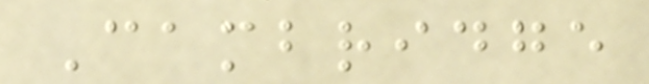Cambridge
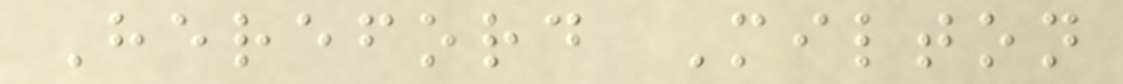Hereford Milton
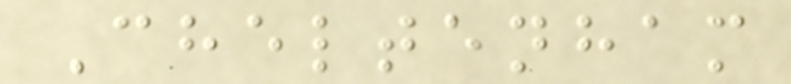Cheltenham
